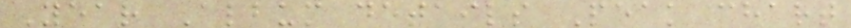Year Album details Peak chart
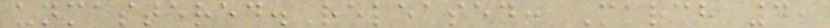unmastered.Released: March 4,
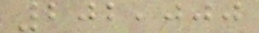202,000
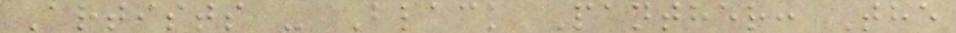Artists - Black Panther: The
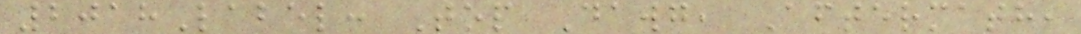2018Label: Top Dawg, Aftermath,
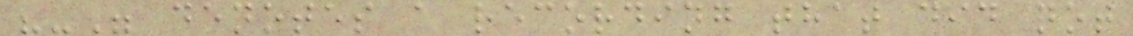"-" denotes a recording that did not
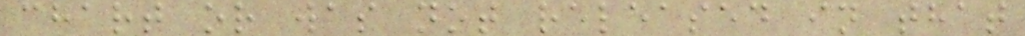chart or was not released in that
